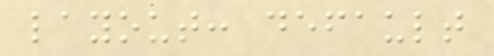layout: default
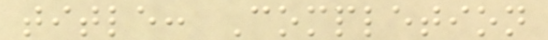title: Completion
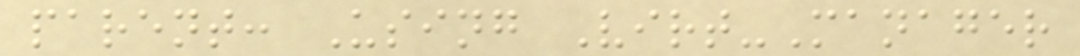parent: Using Virt-Manager
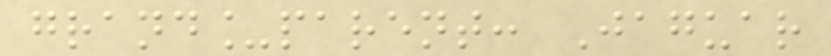grand_parent: Jaguar
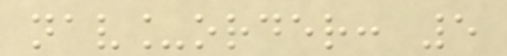nav_order: 5
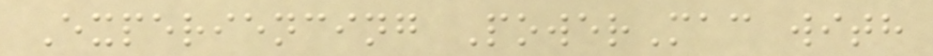Experiencing PowerMac with
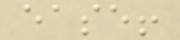ease!
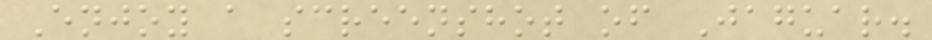Enjoy a screenshot of Jaguar.
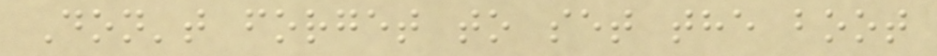Don't forget to set the boot
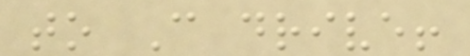to C drive!
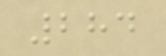284
